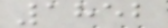1852
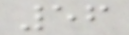56
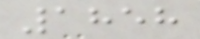1858
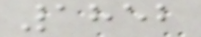1852
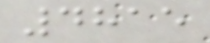4815
